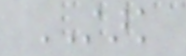STARK
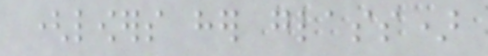(lowers her glass)
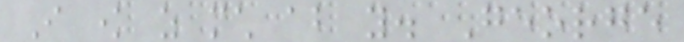I know as much about you. George
